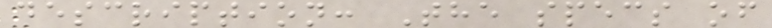description: The specs of
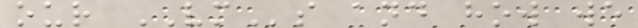our VMs and how we
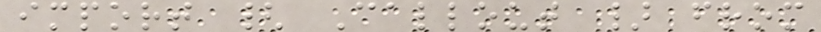import { Callout } from
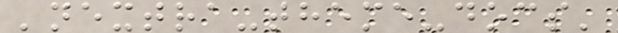'nextra-theme-docs'
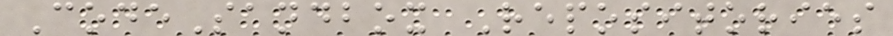CodeSandbox Repositories
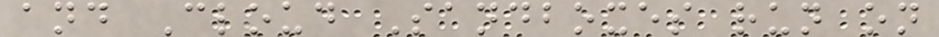and Cloud Sandboxes run on
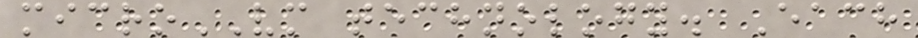microVM technology. Each
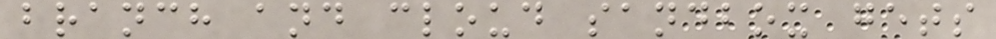branch and cloud sandbox gets
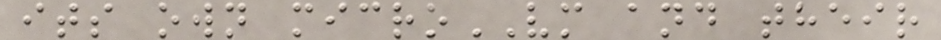its own microVM and their
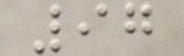97
